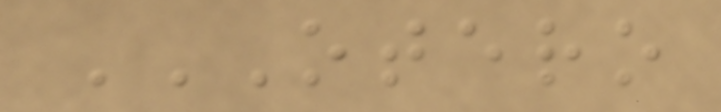OTERO
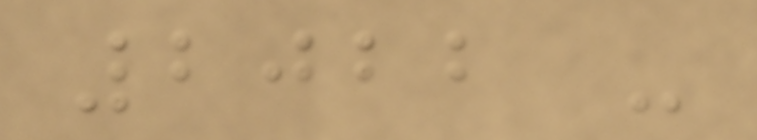2022 -
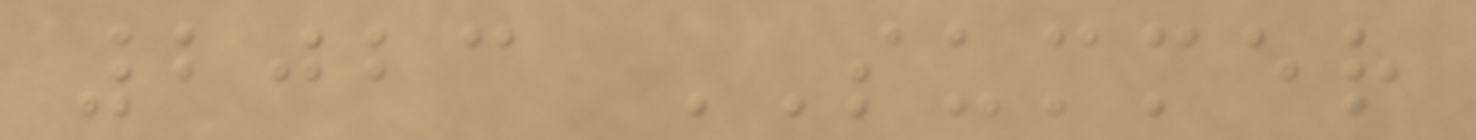2023 SUMMER
